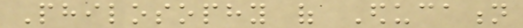Philosophy of Education
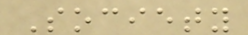Society
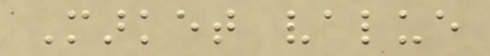Market value
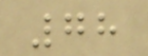78
